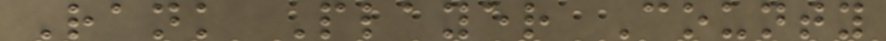Rank Player County
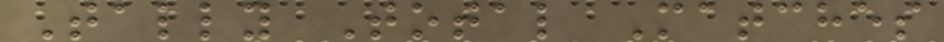Tally Total Matches
